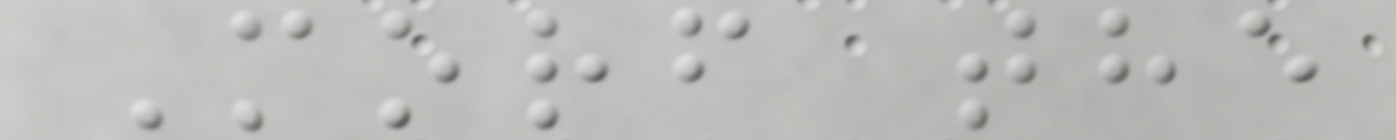Morf the
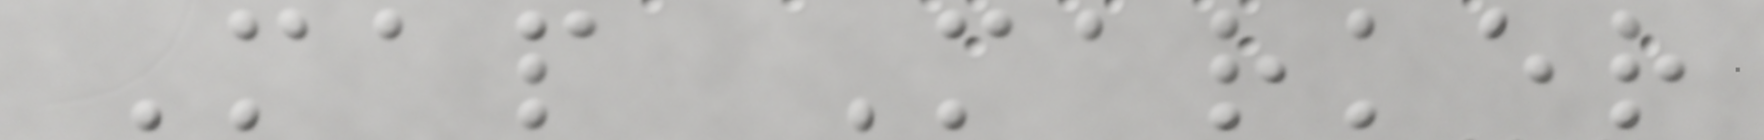Map Marker
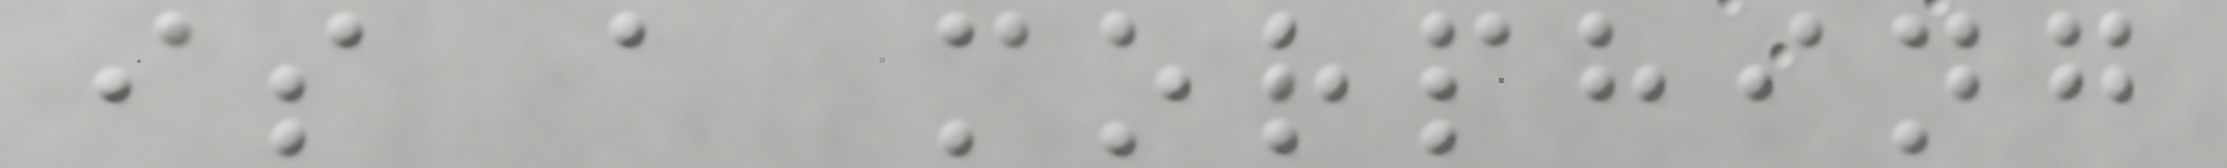is a morphing
